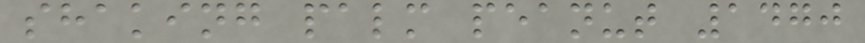shaking palm peanut 1470
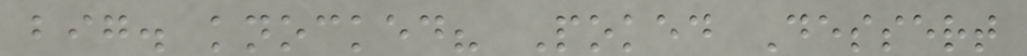big. knocked? Poked Dessert
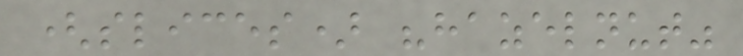(slices) "hazelnut"
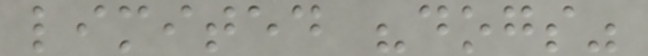limited "dogs"
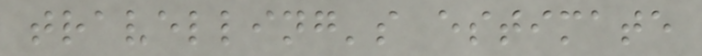travelling's estimate
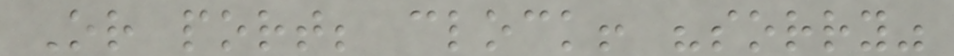Or port; clock! "sorry"
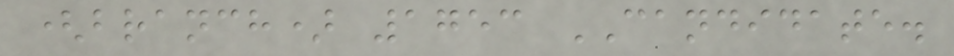(branch) 1753 CANDIDATE.
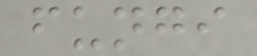fungi
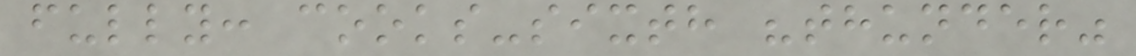fully: cooks-sixth "thunder"
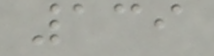139
